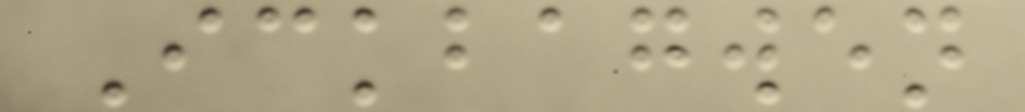Ickbagwen
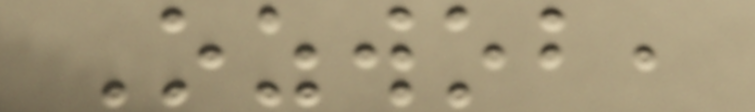Ozwob,
